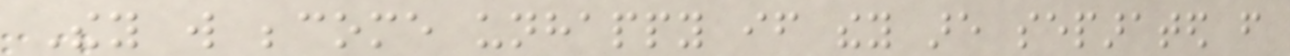They will become unhappy if they are separated from
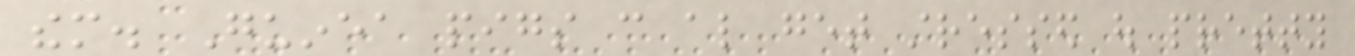them. Guinea pigs can also get stressed out pretty
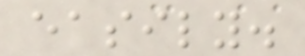easily.
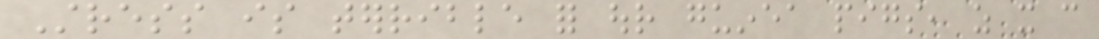Stress is terrible for our guinea pigs, as it can
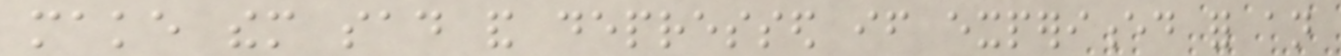make them sad and depressed if experienced for an
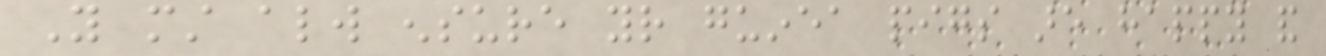You must always ensure your guinea pigs are happy and
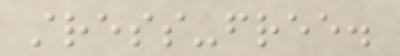stress-free.
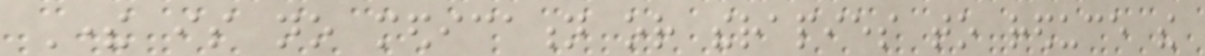There is no medication or therapies to reduce the
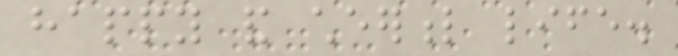happy and cheerful life.
